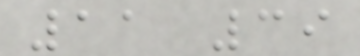11 39
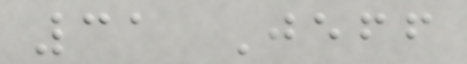31 Jeff
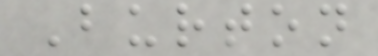Burton
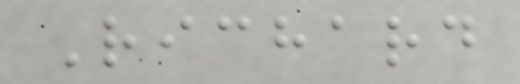Richard
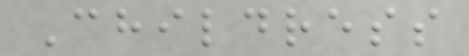Childress
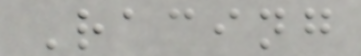Racing
